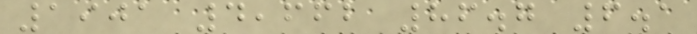1901 4,662 86.7 6.1
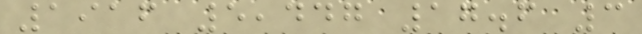1916 5,447 17.6 3
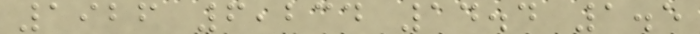1926 6,234 14.4 1.5
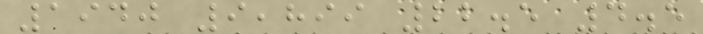1940 9,899 22.5 4.5
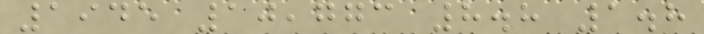1945 10,773 8.8 1.8
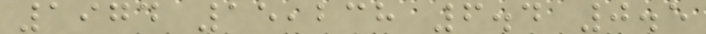1974 15,238 6.4 0.5
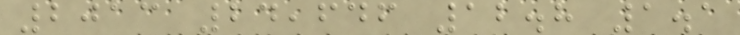2013 24,646 12.8 1.1
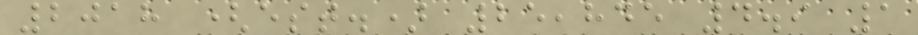2018 (est.) 25,845 4.9 1
